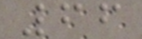66
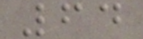64
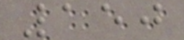150
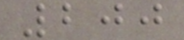200
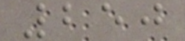250
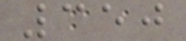350
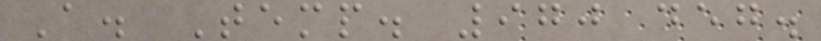A. Temp. 970 deg.
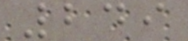249
